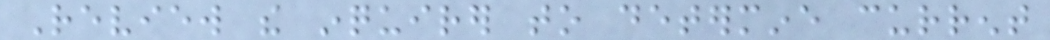Review the inquirer to determine current
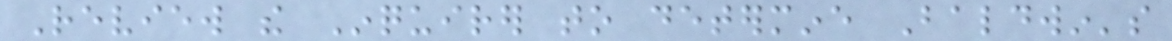Review the Inquirer to determine Baldwin's
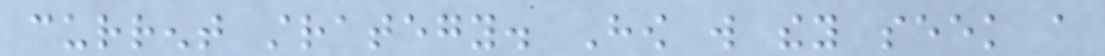current strategy. How will they seek a
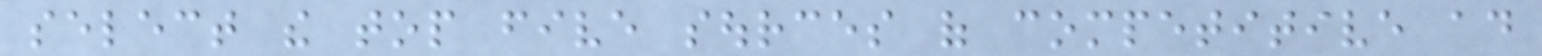select the top five sources of competitive ad
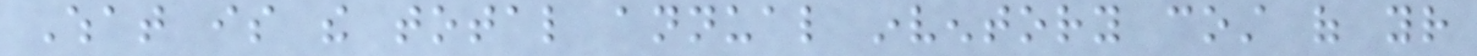What is the total annual inventory cost of your
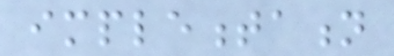implementation
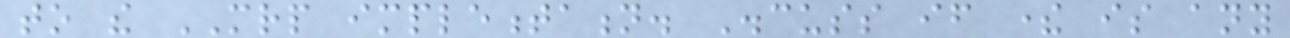to the MRP implementation. Discuss if there is any
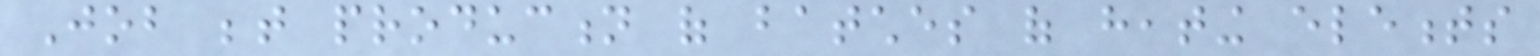Job between production of batches of heating elements
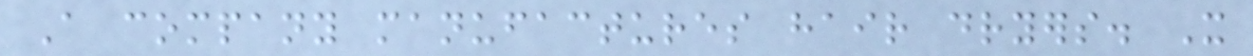A company manufactures hair dryers. It
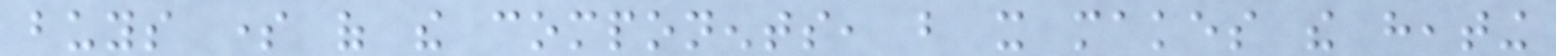buys some of the components, but it makes the heating
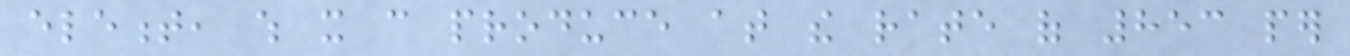element, which it can produce at the rate of 853 per
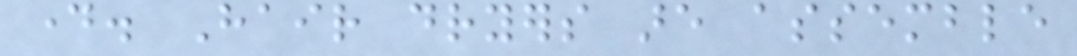day. Hair dryers are assemble
